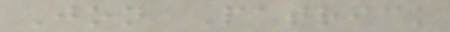Jon Patrick
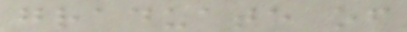graduate of
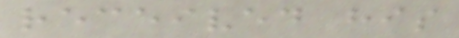received his
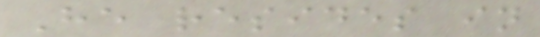He resides in
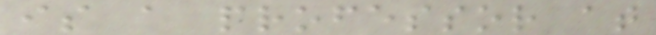is a professor at
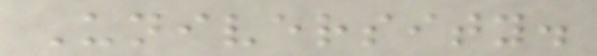University.
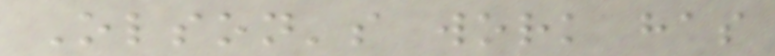Olson's work has
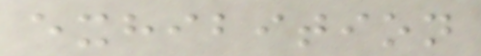exhibition
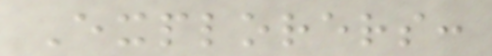Explorers:
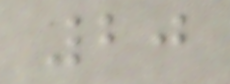20
